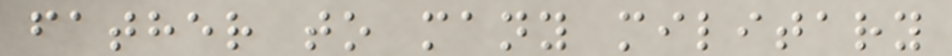father to many military
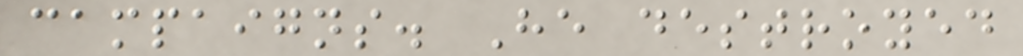campaigns. He destroyed
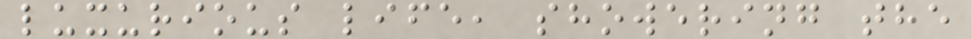luxurious life, showering the
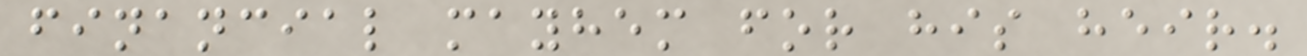financial mayhem for his heir.
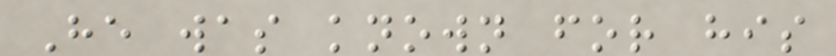He was known for his
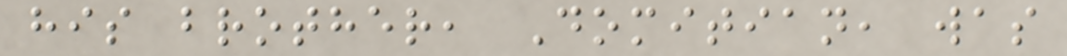his brother, Domitian, was
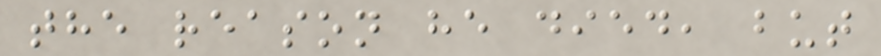the reason he died, but
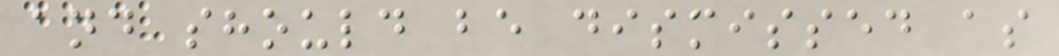and should be dismissed as
